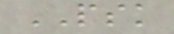PSK
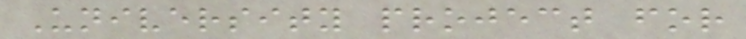University project for
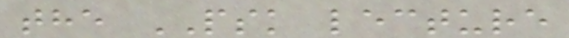the PSK lecture
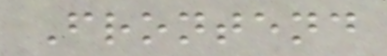Frontend
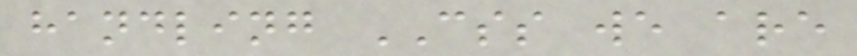handling CSS we are
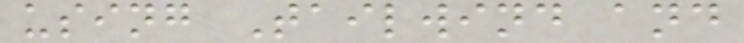using Tailwind and
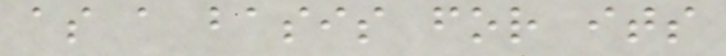as a basis for its
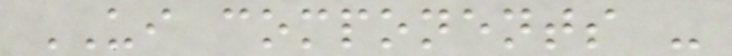UI components -
